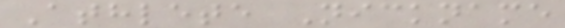Athlete Nickname
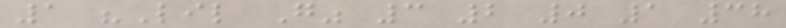1 "Lil G" 3 2 0 1 38
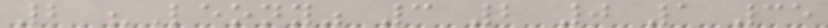2 "Leony" 3 2 0 1 35
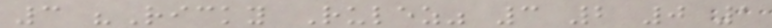3 "Ricky Rulez" 3 2 0 1
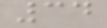34
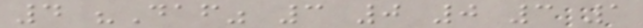4 "Daf" 3 0 0 3 1
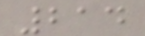214
